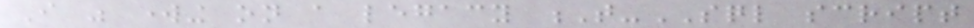I was working on a legacy T-SQL script
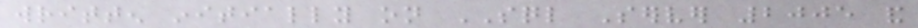written initially on SQL Server 2005 and
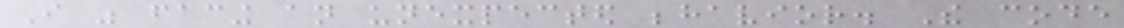I was facing an unexpected behavior. The code
